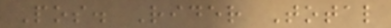Pos. Rider Total
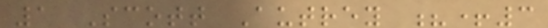1 Scott Autrey ?+3
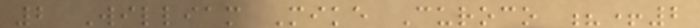2 William Mike Curoco ?+2
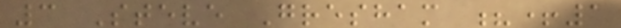3 Steve Gresham ?+1
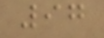97
